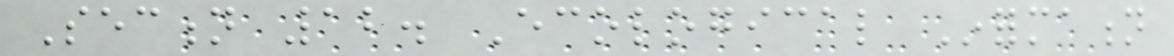Section 12. Ecological Information
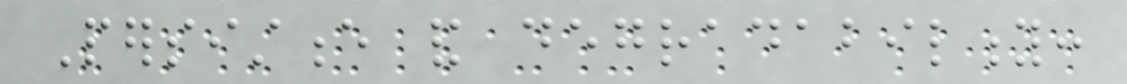Persistence and degradability:
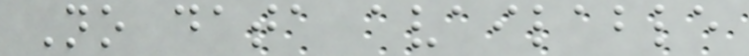No data available
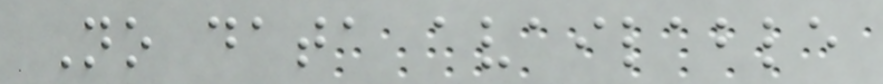No data available
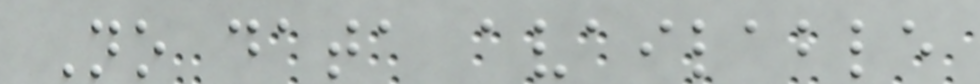No data available
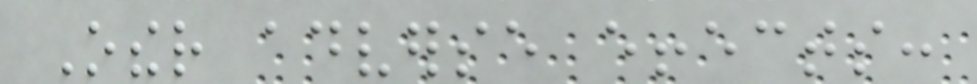Other adverse effects:
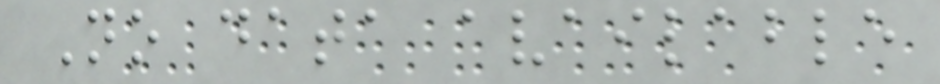No data available
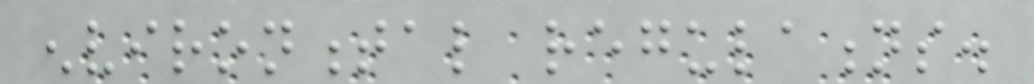environmental regulations.
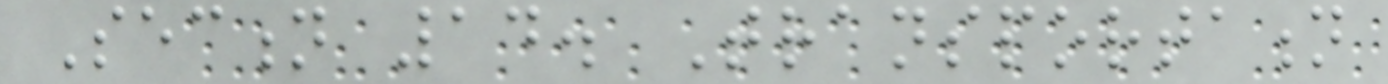Section 14. Transportation
